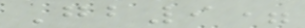Gb9=
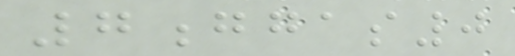7ggas0
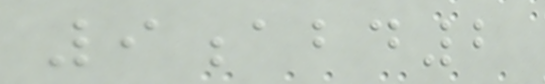9abd2
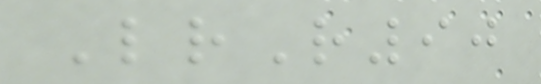LrR90
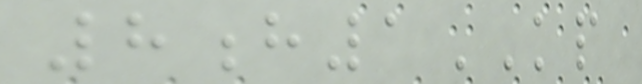8h1KP
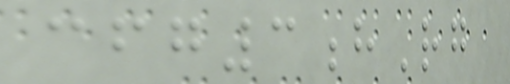cfg3hRg
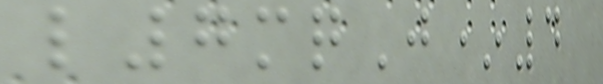l7mqJ*4
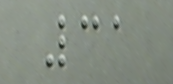31
